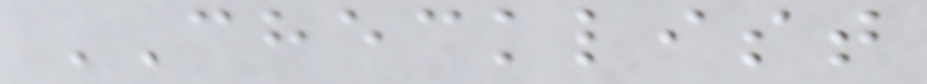CHECKLIST
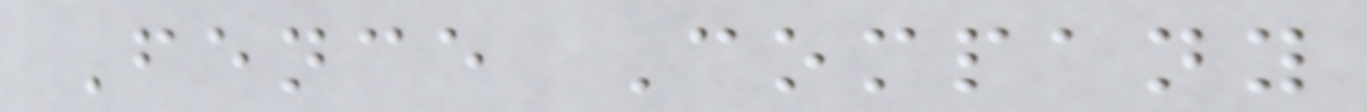Fence Company
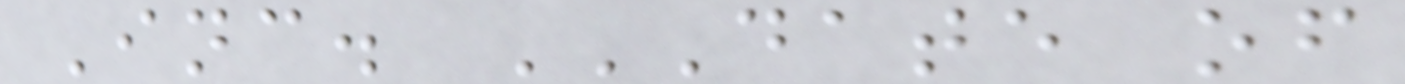Inc. DATE OF
